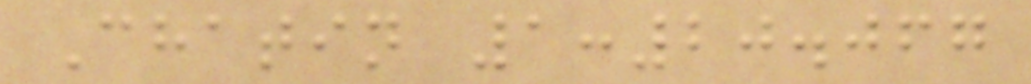Chatin 1:20.067
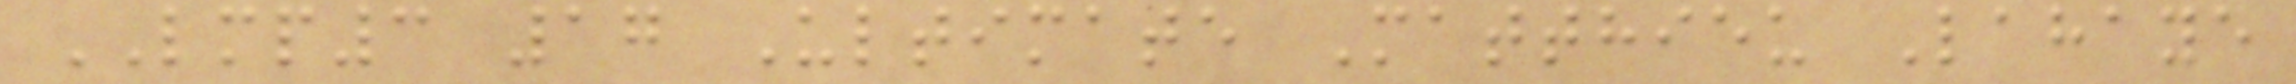LMP3 17 Ultimate Matthieu Lahaye
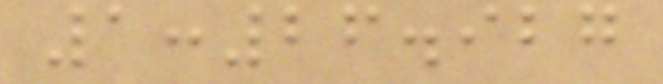1:26.927
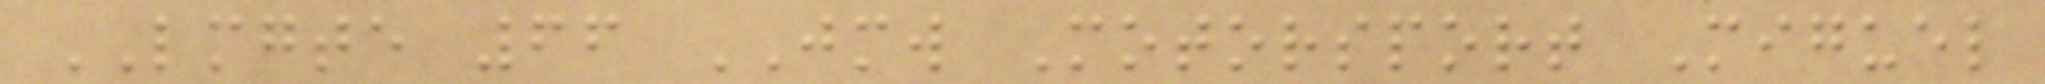LMGTE 66 JMW Motorsport Miguel
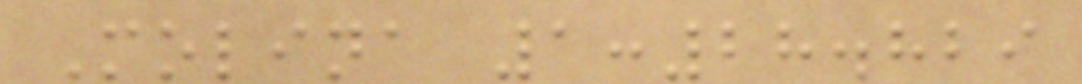Molina 1:28.829
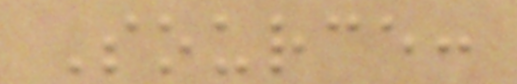Source:
